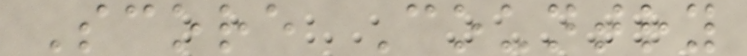Score Country
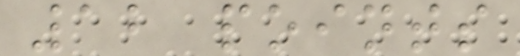12 points
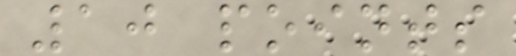10 points
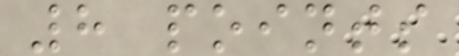8 points
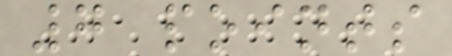7 points
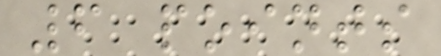6 points
